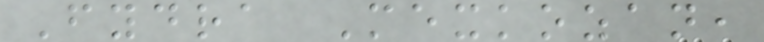Fydra Mexkozan,
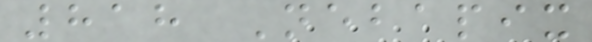818 Nebapix
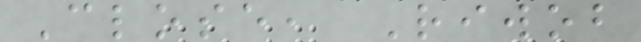Close, Riwob
